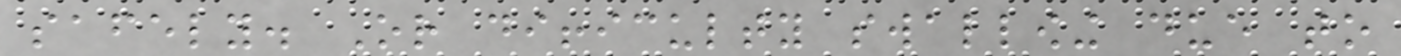safely. Or difficulty swallowing due to
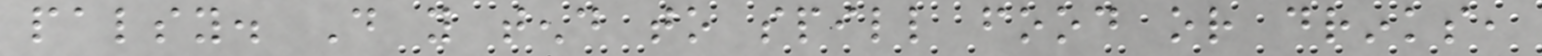palsy. Do you tend to spill food or drinks,
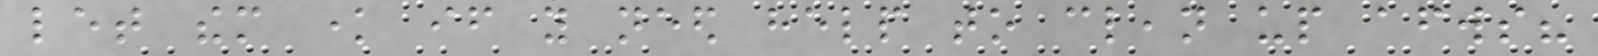let them know if you need help to clean up afterwards?
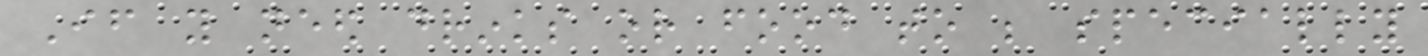If you need drinks or food to be specially
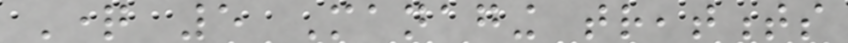Question 5 Managing treatments
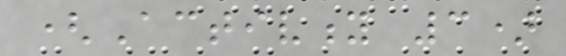(Activity 3)
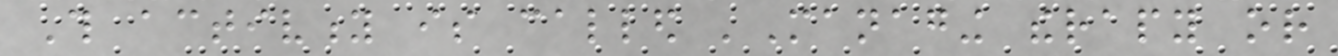This activity is called 'Managing therapy or
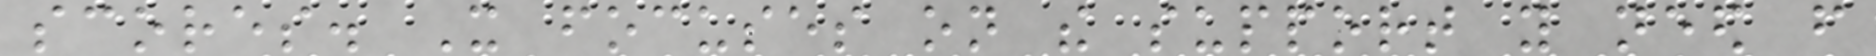scores. It focuses on the support you need from
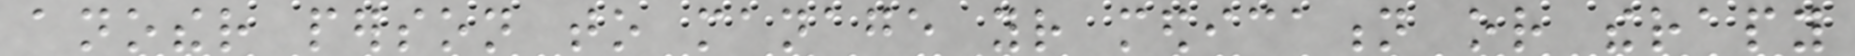another person to manage your medication or therapy
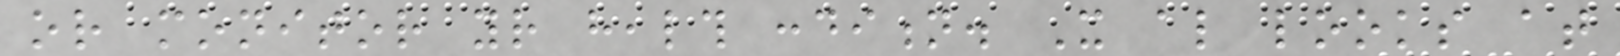or monitor your health condition. It also looks at
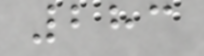283
